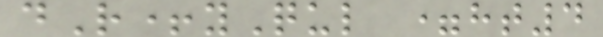dR+yQul =ht4
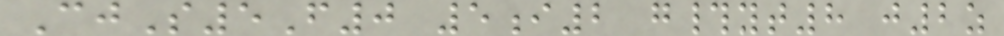CjS5F0 5i2 g#yt8 j2z
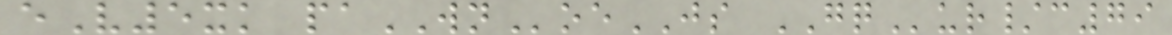eV5xk paWNoeJS GQur/c79
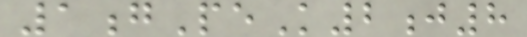1gPeK2j8
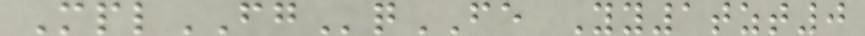MplFGqFE Yy1tzt0
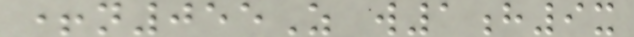+n055Z w1h9x
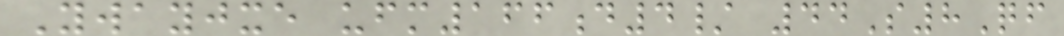Ywayjxe ufm166d4/ 44S8Qf
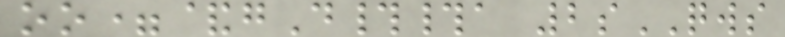oo=&gD##a 2sQWS
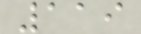119
